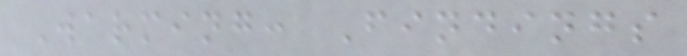Warming: Findings
